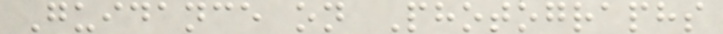Guidance on Photographs
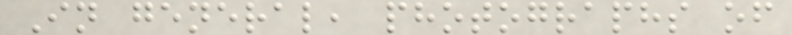In general, photographs of
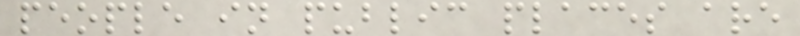people in public places are
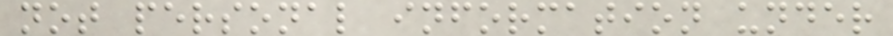not personal information under
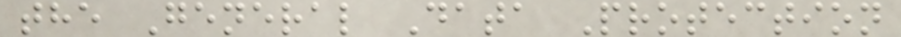the General Data Protection
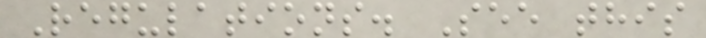Regulations. See this
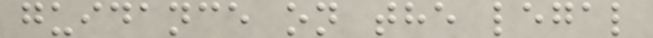guidance on the legal
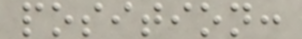position:
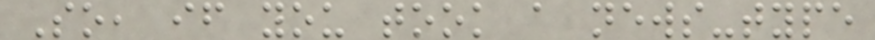So, if you took a news-type
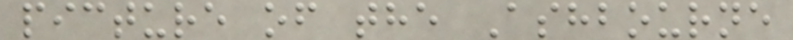picture of the Ashbourne
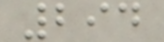294
